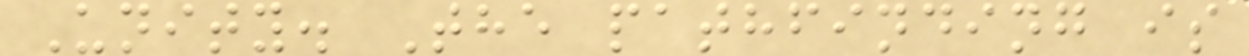Unity. The pathfinding is
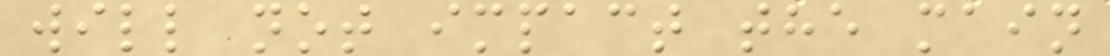will not impact the main
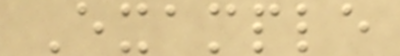Example
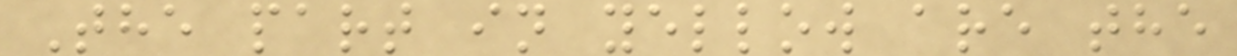The part in yellow are the
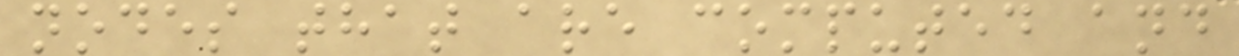nodes that are computed and
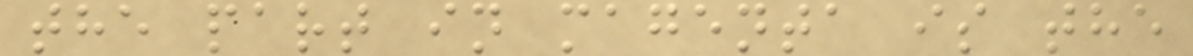the part in magenta is the
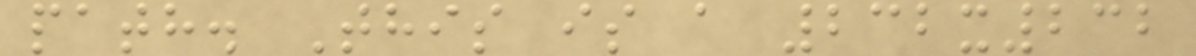path. This is a 232x232
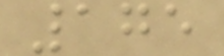175
